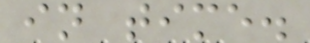in time.
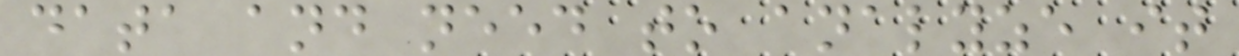data and need to analyze it
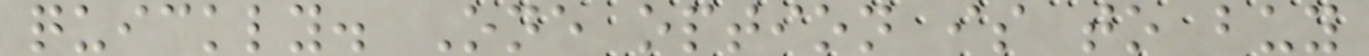quickly. One option is to buy
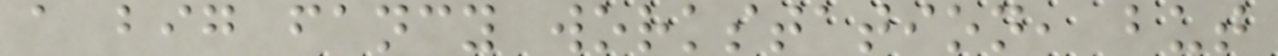a big fancy workstation, but
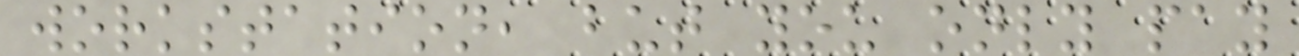workstation, but you only pay
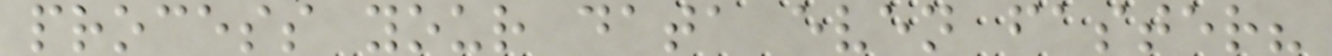process your data even faster?
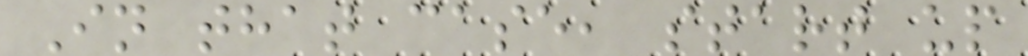In that case, start up
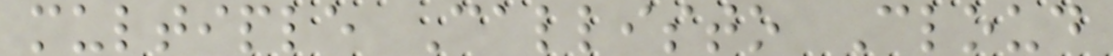multiple Callisto Cloud
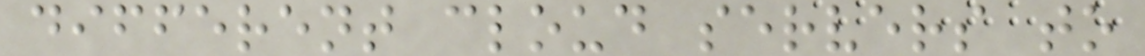different cloud servers to
